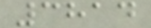3814
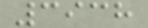3938
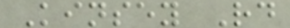Kinsey Rd
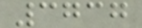3737
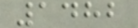1482
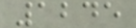1245
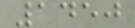1450
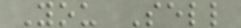You Sell
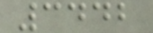3442
